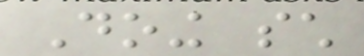Doing such
